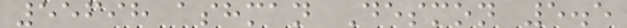55698 ashman Desmon 5.5
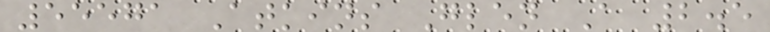55571 Atkins Glen A 2.5
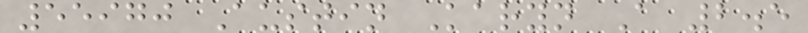55970 Austin Karyn A 2.5
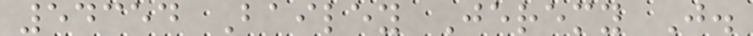54354 Bailey Jeremy J.
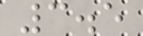3.5
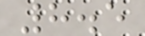8.5
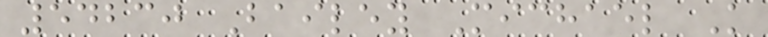54230 Bailey Michael K
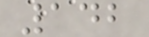142
